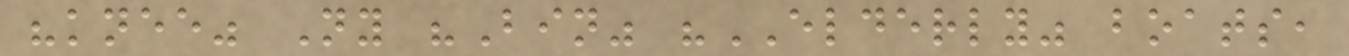"knee" Ny "Bin" "ELDERLY" boats,
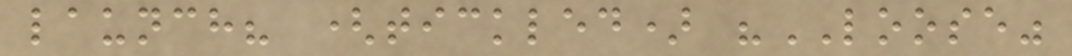launch? (tickled) "LOOSE"
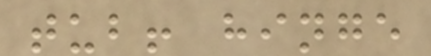tub! hinge
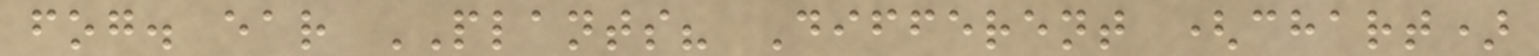fog. ear PLANTS? Different (chart)
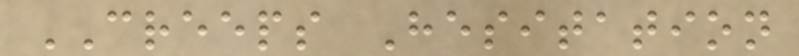CREEPS Hesitation
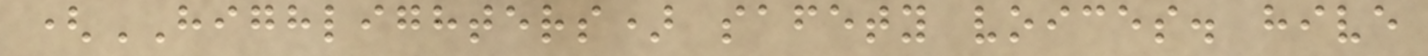(HIGHLIGHTERS) safety voices. hive
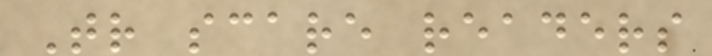Tr scare readers
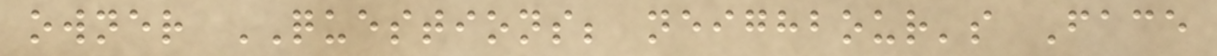owner QUESTIONS; neighbour's Face
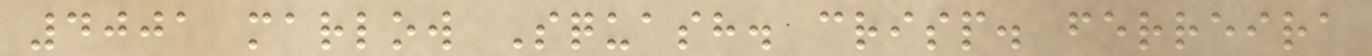4001 marlow Squash. crisp. ferreira
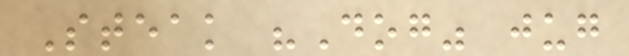Steak "Dog" jug
